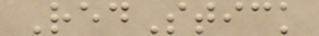RedStick
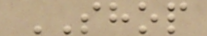SHOP
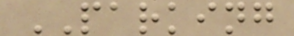PARKING
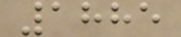1885
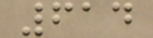614
